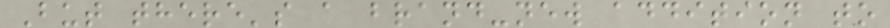But there's a brand-new addition to
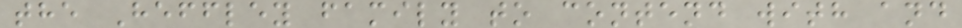the Heffley family to contend with and
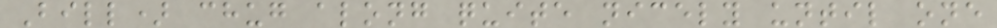Bill) chug along quite nicely until one
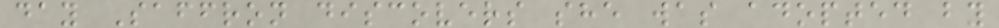day Saffron discovers she was adopted by
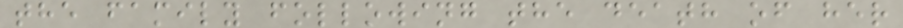the family following the death of her
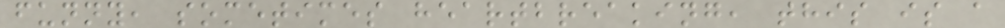funny, sometimes heartbreaking, this is a
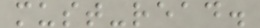must-read.
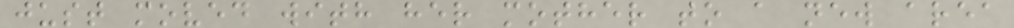just moved with her mother to a new area
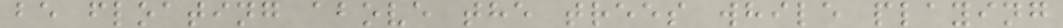be floating above the trees while playing
